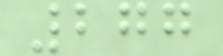277
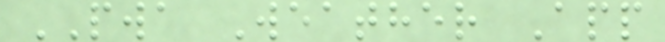PWA Weather App
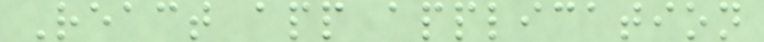React app application
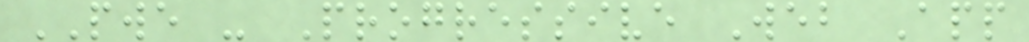PWE - Progressive Web App
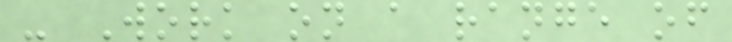- Work on a range of
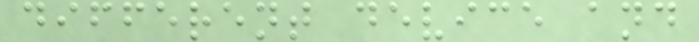different device and
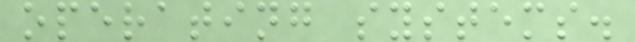operating systems.
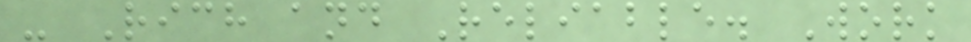- Rich and Reliable. Work
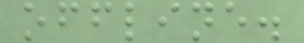offline.
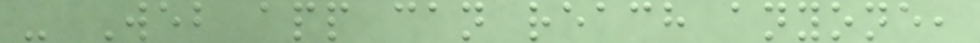- Web app can reach anyone,
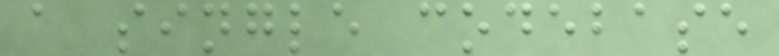a single codebase
